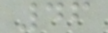46
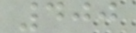400
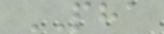PHA
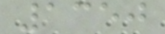1350
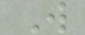W
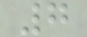7
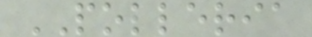POLLERIA
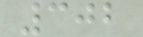302
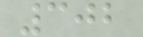302
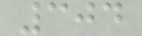304
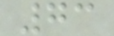73
